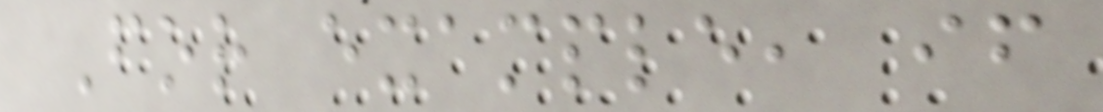For example, if
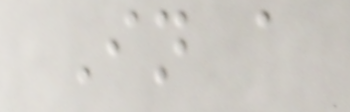In a
